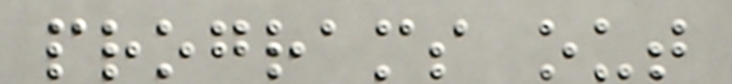programs out
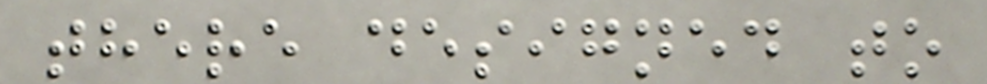there designed to
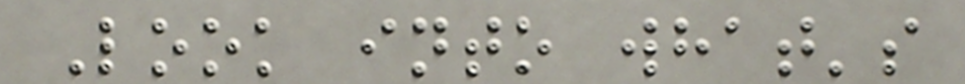Look into what's
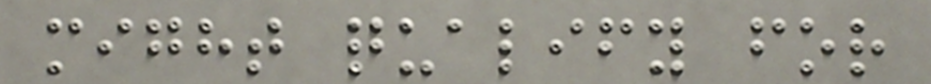might qualify for
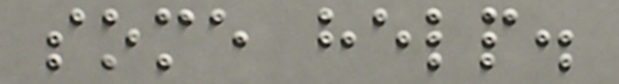some help.
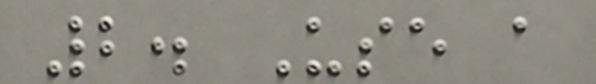2. Use a
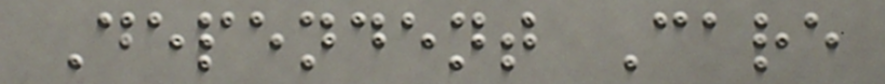Dependent Care
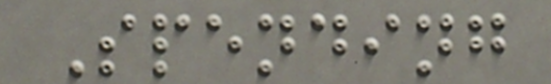Spending
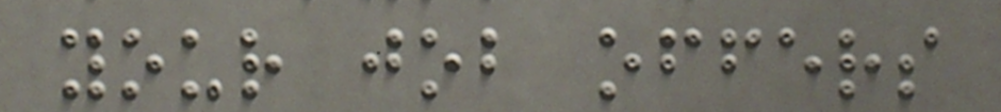your job offers
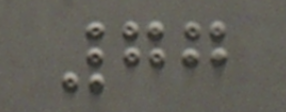77
